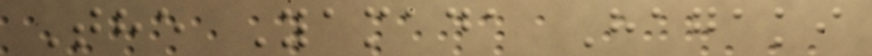The Yamada Hagaki
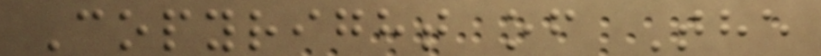Copyright of The
